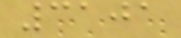3101
